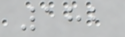182
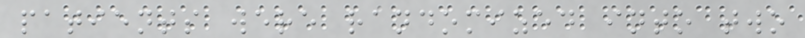patients were randomized into two
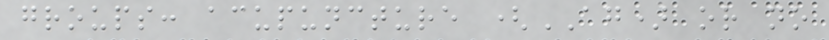groups: acupuncture (AG) or no
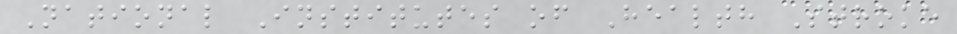National Institutes of Health Stroke
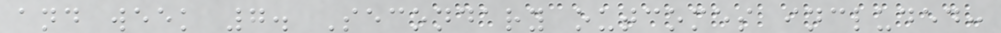and week 7. Secondary outcomes included:
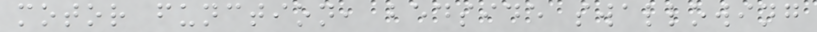motor function, bedside swallowing
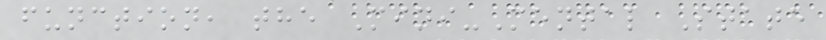function, the Mini-Mental State
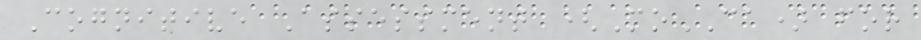Cognitive Assessment (MoCA) for
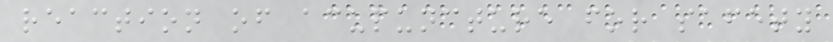reaction of acupuncture for safety
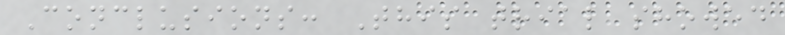Conclusions: This trial showed
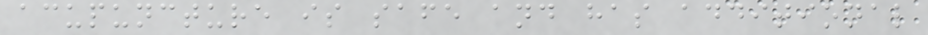acupuncture is safe and has additional
